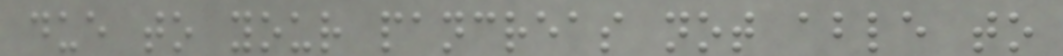due to your pancreas not able to
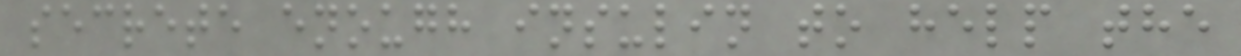secrete enough insulin to help the
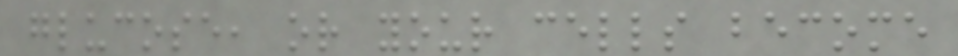glucose, or your cells become
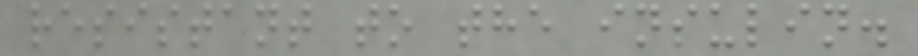resistant to the insulin.
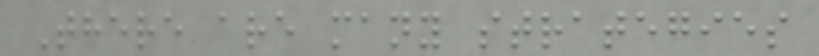There are many strategies
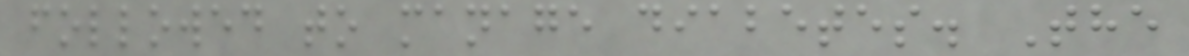followed to manage diabetes. The
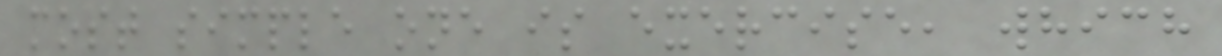most simple one is exercise, which
